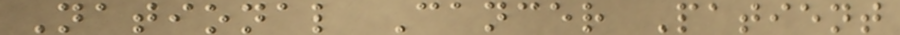National Cancer Patient
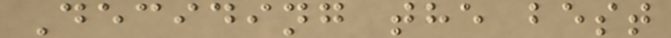Deciding the best
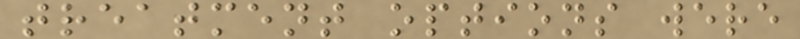treatment options were
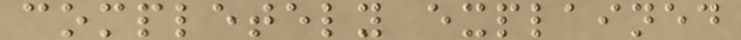completely explained
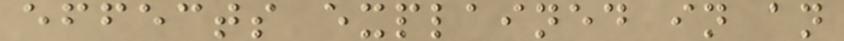effects explained in an
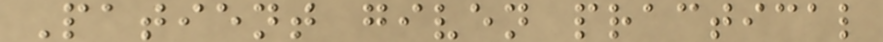Patient given practical
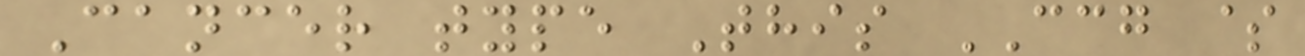Cancer type This CCG $
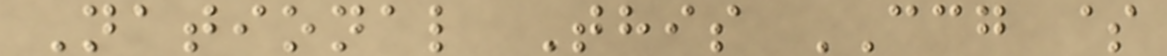National This CCG $
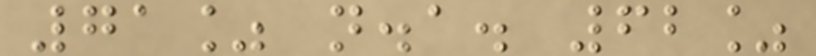71% n.a. 62%
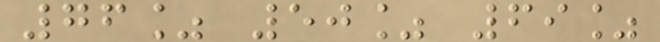76% 50% 69%
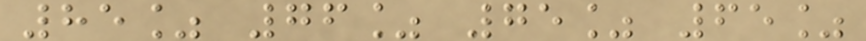85% 76% 75% 65%
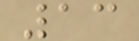13
